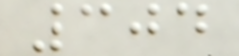304
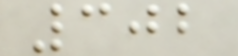302
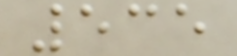535
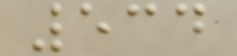534
